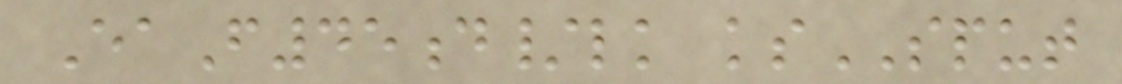EaF45d/lk ksSPUT
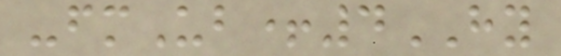-fmUb+4HY
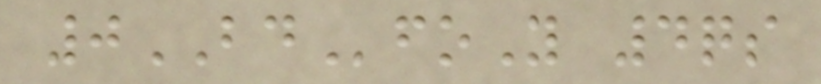0BDfoY 4qs
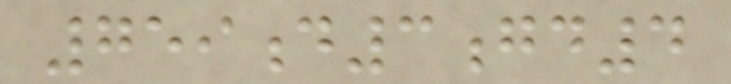759d3gd4
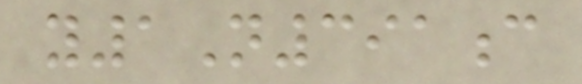y1N391c
